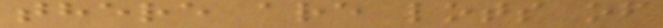there are lots of
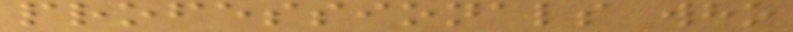professionals who
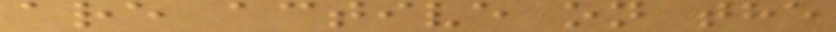are active on the
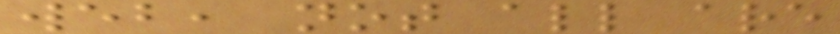web, not all are
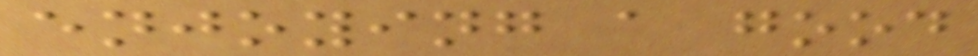enjoying a good
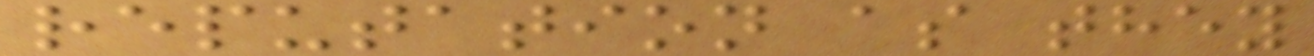reputation as they
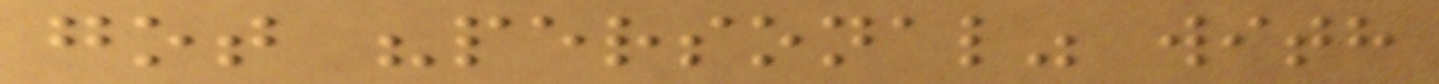got "personal" with
